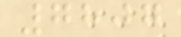7807
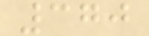370
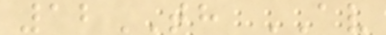12TH AV
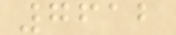7612
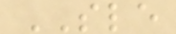SLE
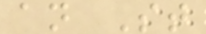an St
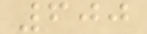600
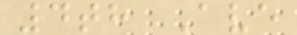4th Ave
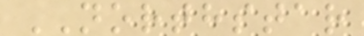NORTHSTAR
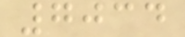7034
